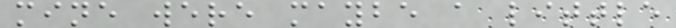mine were maybe a little
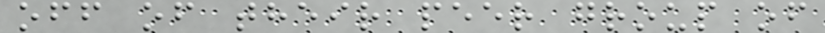off of their peer group of
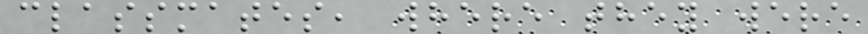classmates, where they were
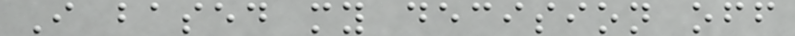I based my decision off
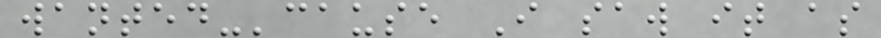wanted-'cause I saw it as
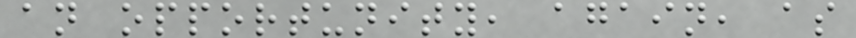an opportunity, again, as
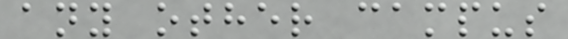any other campus
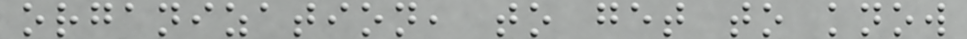organization, to get to know
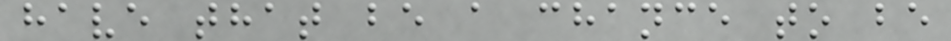have that be a chance to be
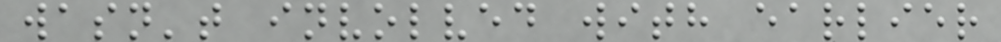wasn't involved with earlier
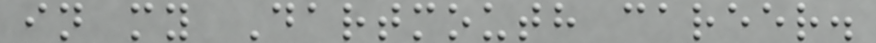in my Dartmouth career.
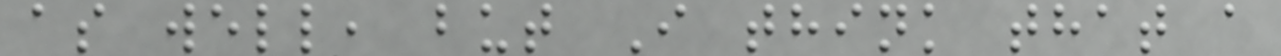as well, but I think that a
